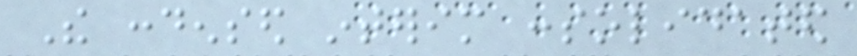The condensed interim consolidated
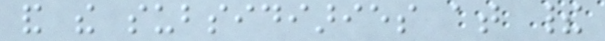and the subsidiaries at their
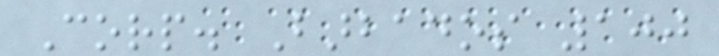Corp. Barbados 100
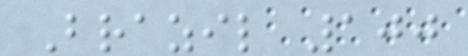Brazil 100
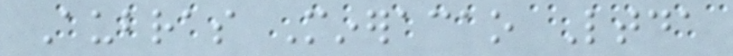Aubras Mineracao Ltda
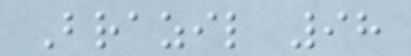Brazil 98
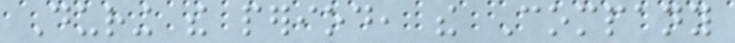During the period, the Company
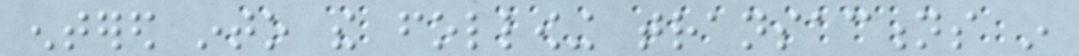entered into the following transactions in
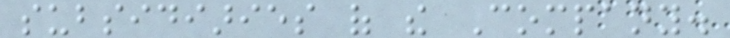subsidiaries of the Company.
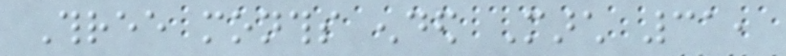Three months ended March 31,
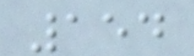154
